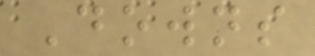Downs
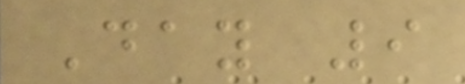Day 9
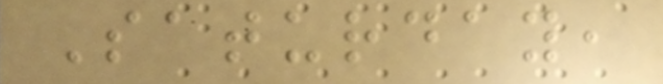Saturday,
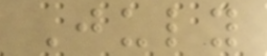July
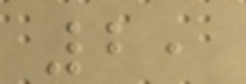2,
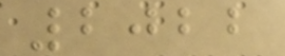2022
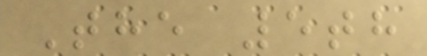The 5th
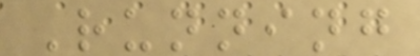Running
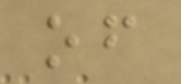of
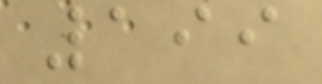199
